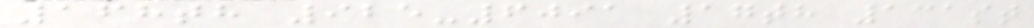168th 925-6091 17th 131st
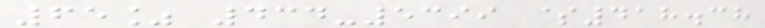65% 434-5399 $418.38
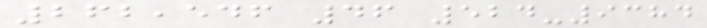262,546 46 524-9384
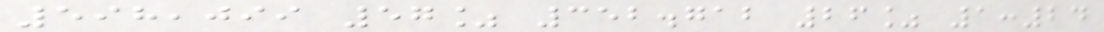598,099 57% 352.712 26% 1:24
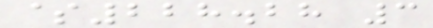$228.28 3
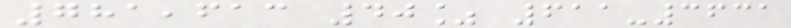781,613 40% 611-3631
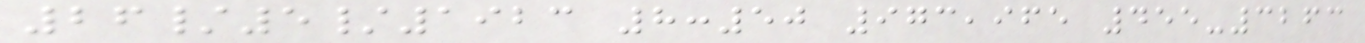26/5/1923 8:50 973,965 455-3263
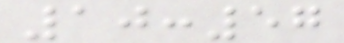10:57
